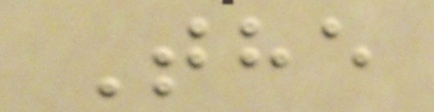The
